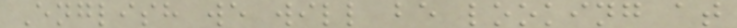English we will be looking at
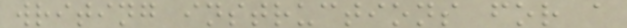writing instructions for a
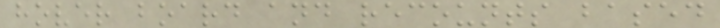hover board and recounts based
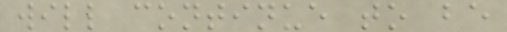will continue to be
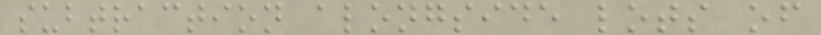subtraction alongside lots of
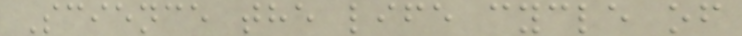Science the life cycle of
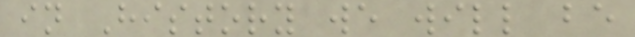in History we will be
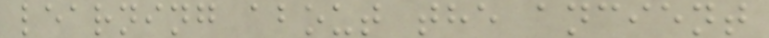learning about the ancient
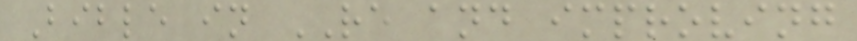Bible in RE and improving
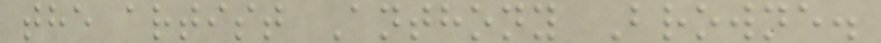the artist Anthony Browne.
